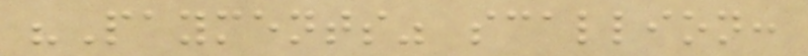"Payments" scallion:
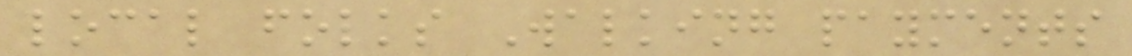local folks Walking payments
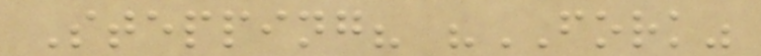Stepping? "FORK"
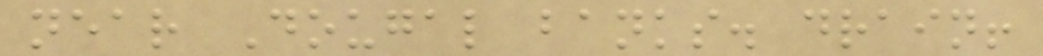near Dougal banks. drain!
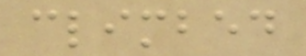climbed
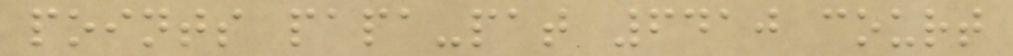points papa-pat 6410 court
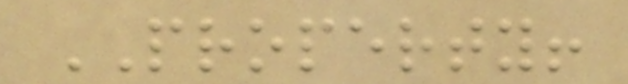PROPERTY!
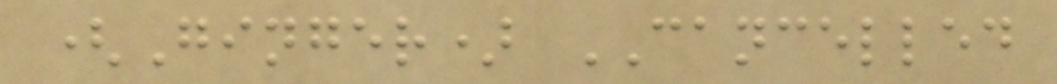(Ginger) CANCELLED
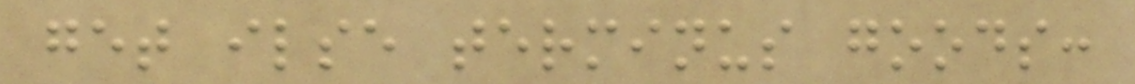get ilse terminus goods:
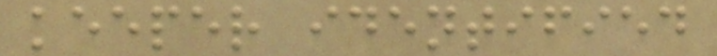keeper identified
